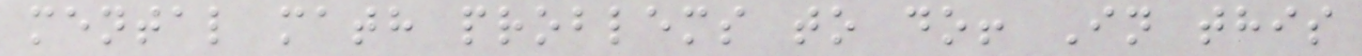mental math problems to do! In this
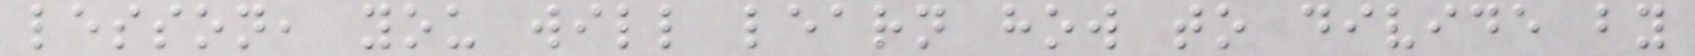lesson, you will learn how to divide by
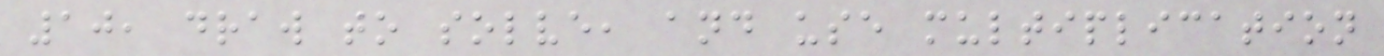10, draw to solve, and use multiplication
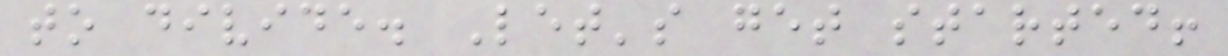to divide. Let's get started!
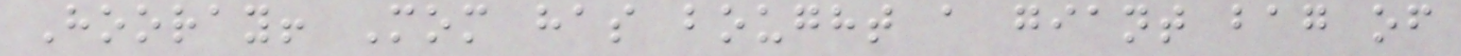Hooray! Mom has bought a giant bag of
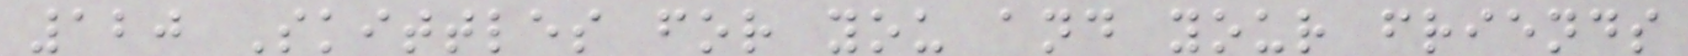120 Skittles for you and your friends
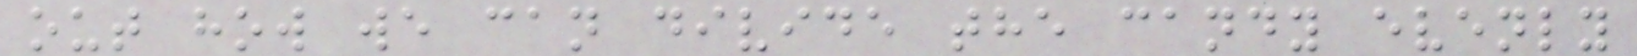out how we can divide the candy evenly
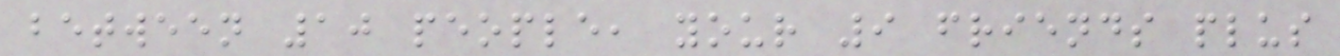between 10 people, your 9 friends plus
